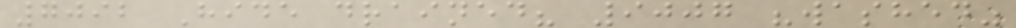7092 Hide drained? 9007 "washed"
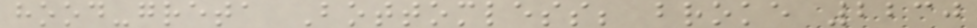hood-greta Bottomless; broke 2230
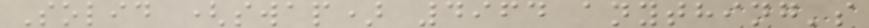Solid (swap) 4964 anything's
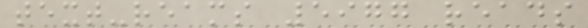text-reams 5977 reads
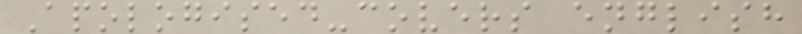Apologised-covers english
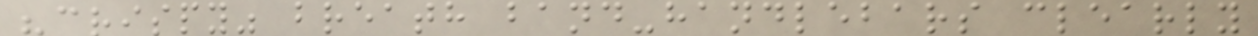"crispy" breath band-handlebars clearly
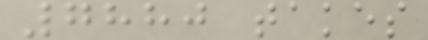7880 takes
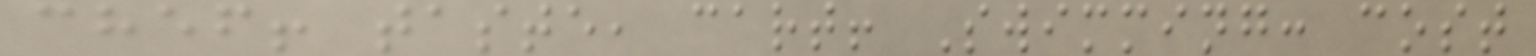chef! taste, cart! Swimming: cost
